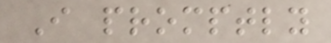I promptly
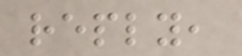reply,
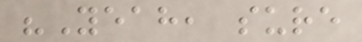"Yeah, sure
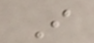I
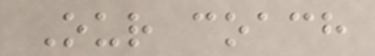Our coach
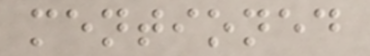mentioned
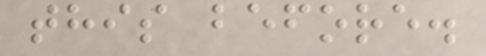this before.
